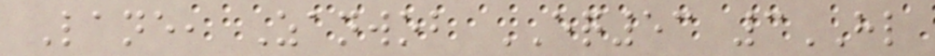Lane, Zanwob EQ53 3HL
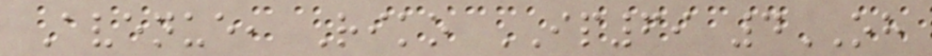Avenue, Riko IP69 4OH
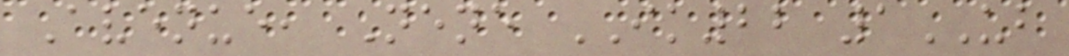Avenue, Nene IK22 1UB
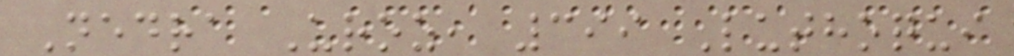Nedra Uroz, 399 Luthoqui
